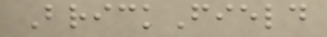BrickField
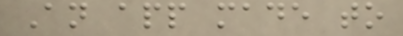An app made to
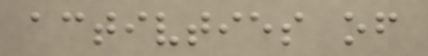activties of
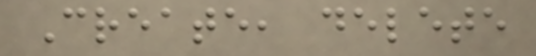Create, delete
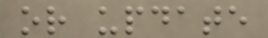or update
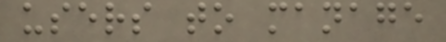users to manage
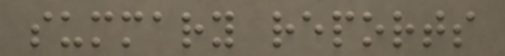summary reports
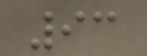93
